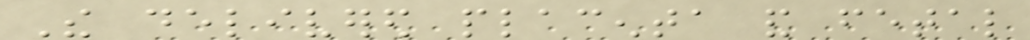The delivered placenta and fetal
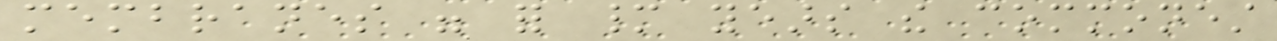membranes were for many years the commonest
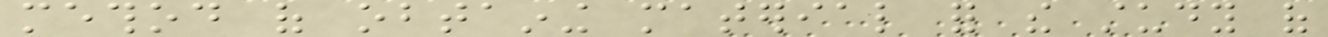method of obtaining material for the study of
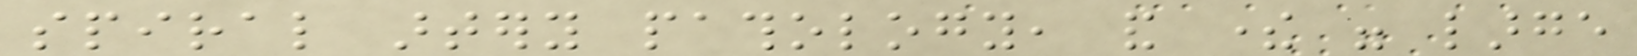spiral artery pathology, and there were large
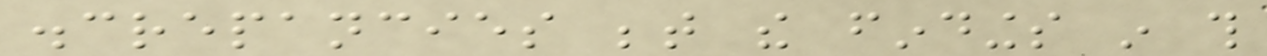discrepancies between the findings in this
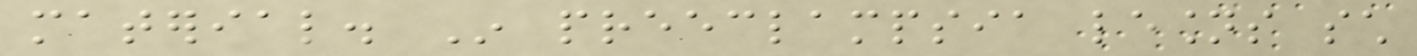material. In preeclampsia lesions such
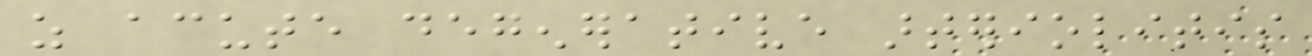as acute degenerative arteriolitis
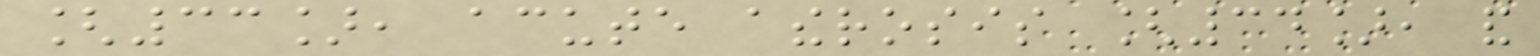[33], acute atherosis [34], and
